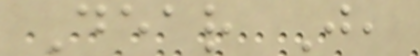Dear J,
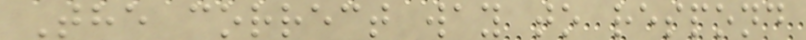The correct way to respond
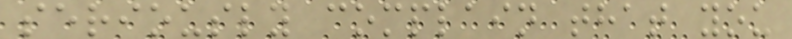seriously complain that you
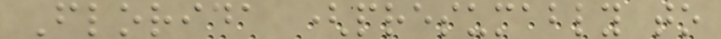Florida (presumably to
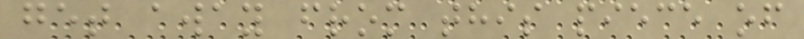get away from this piece of
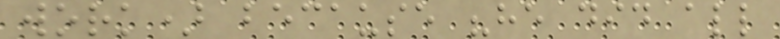work) because "he did all
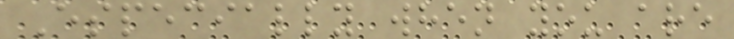Especially when you are
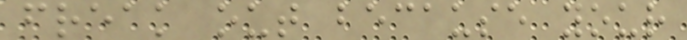freak out because your
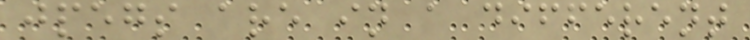jpegs are in a different
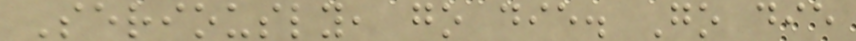Seriously, go die. Go die
